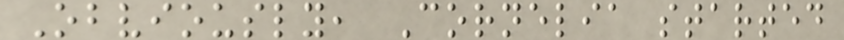Obviously, Cornelia started
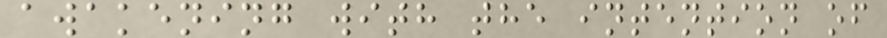awakening with the intention of
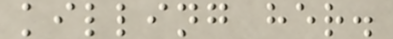killing her.
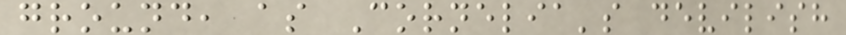ground, as Cornelia's devilish
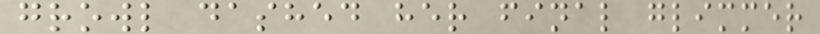growl dashed her final glimmer
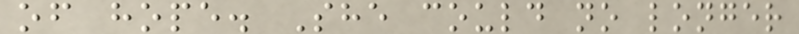of hope. She could no longer
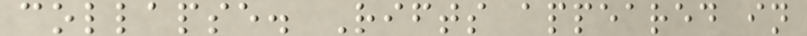collapse. Rifts appeared in
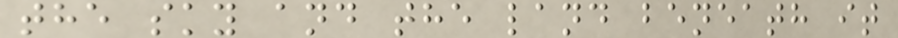the sky and the land beneath it
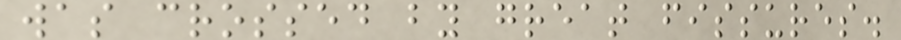was crossed by great fissures.
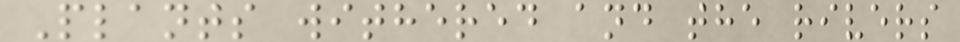Plants withered and the rivers
